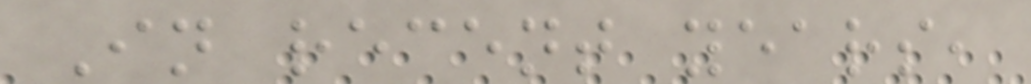In recent years,
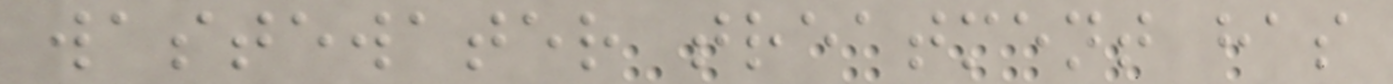wastewater treatment has
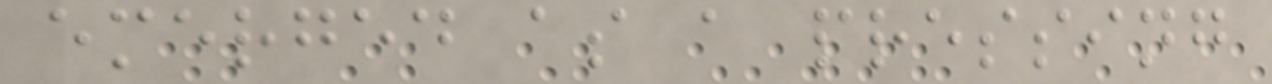emerged as a pressing
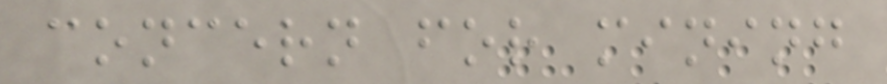concern for mining
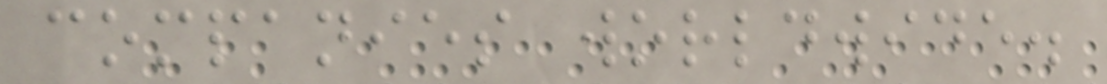companies worldwide.
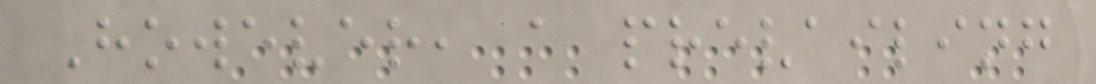However, a prevailing
